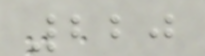220
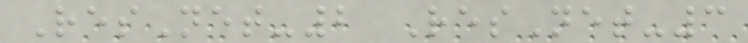ResNet-2 ResNet-3
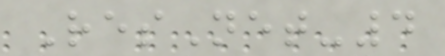ResNet-4
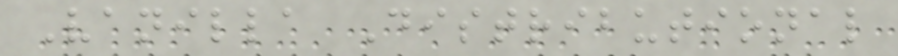Vanilla Distributional
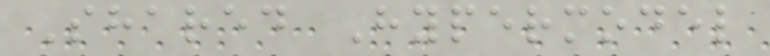Shared Hypermodel
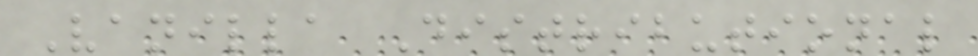Vanilla Distributional
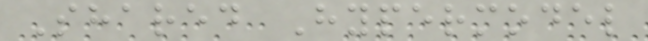Shared Hypermodel
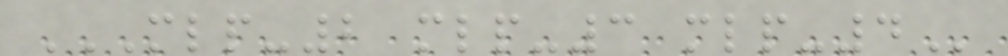MLP-2 MLP-3 MLP-4
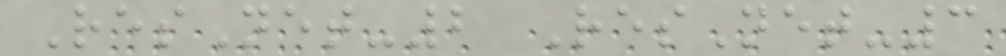ResNet-2 ResNet-3
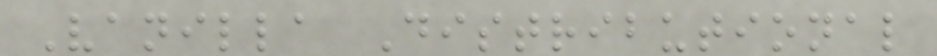Vanilla Distributional
